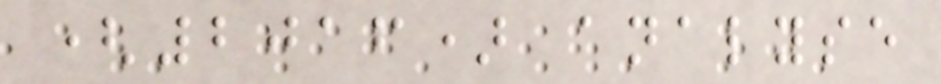(2016) analyse
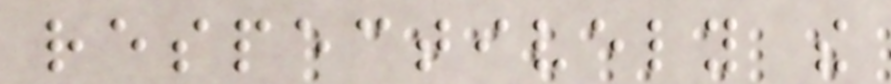respectively the
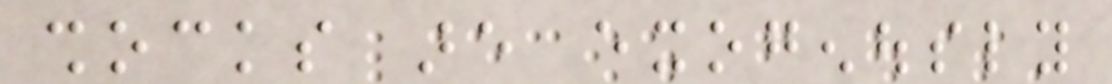shocks are exogenously
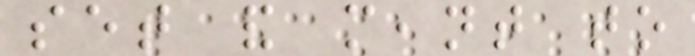set and meant to
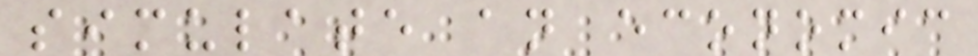simulate an economic
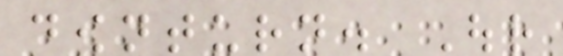downturn. Our
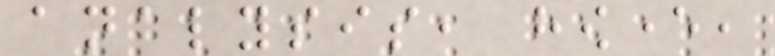analysis, however,
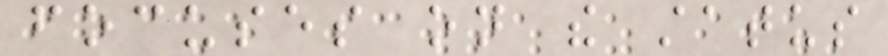focuses on the status
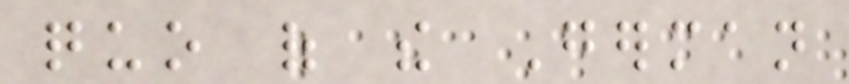quo of the German
